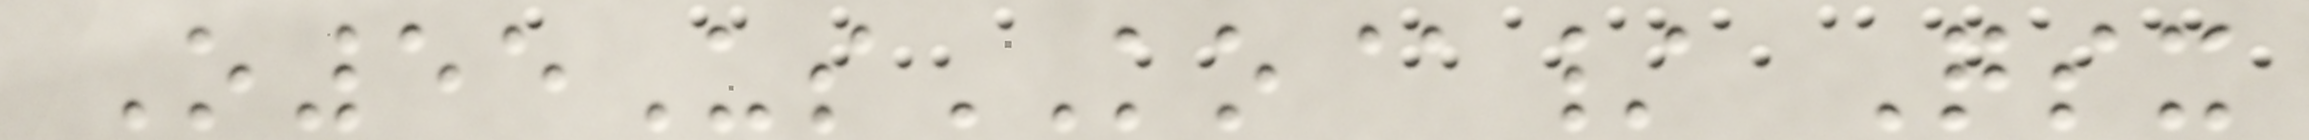O55UsKO@/ Qsx
